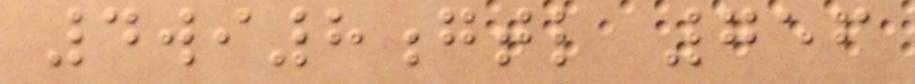4wi8gtl 756
